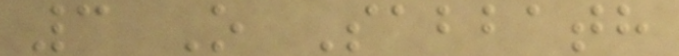3 O Sabbath
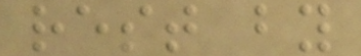rest by
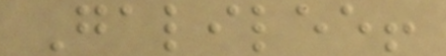Galilee!
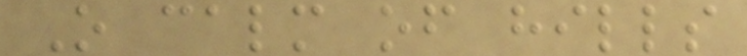O calm of hills
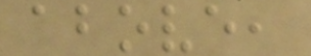above,
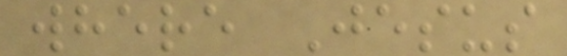where Jesus
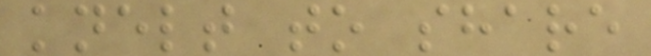knelt to share
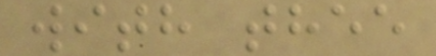with thee
